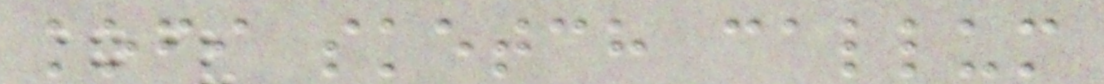kofi sketch callum
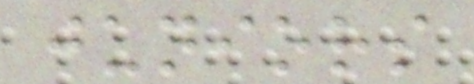juniors
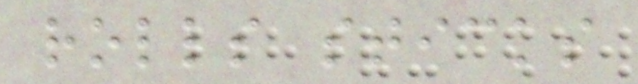rolls sticks
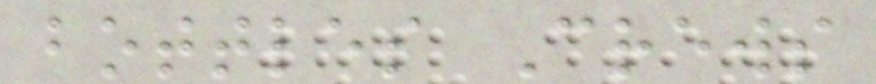bottles Crews
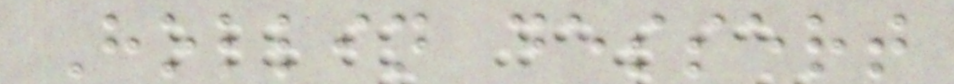Hollin dessert
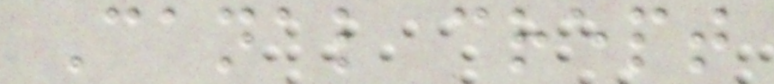Canal crept
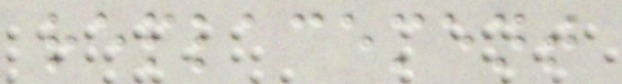replacement
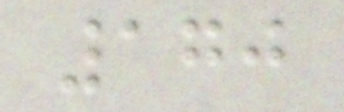170
